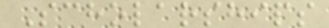Scholarships
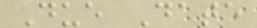Due Date
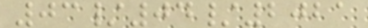03/04/2021
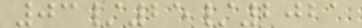03/25/2021
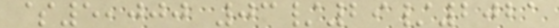$5,000 03/29/2021
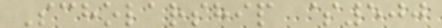Scholarship $500
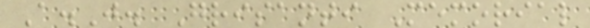A.J. Grisanti Memorial
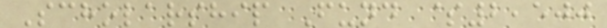Scholarship Fund $2,500
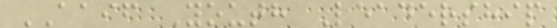AAIF Youth Leadership
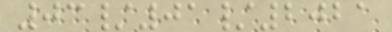03/01/2021
